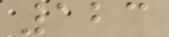123
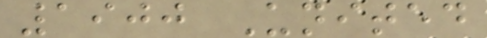1900 United
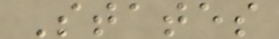States
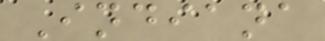Indiana
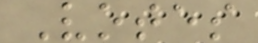Votes
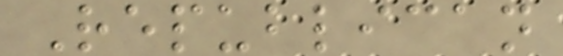Republican
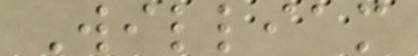William
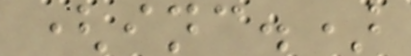(inc.)
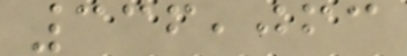336,063
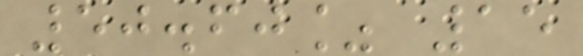50.60% 15
